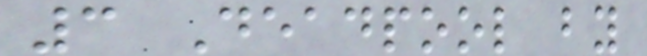3 Deadpool by
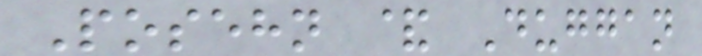Posehn & Duggan
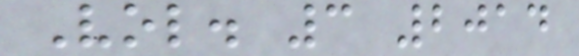Vol. 3 2014
